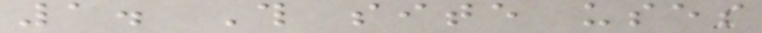1. This site uses
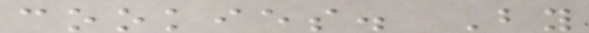cookies. By
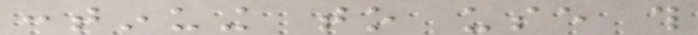continuing to use this
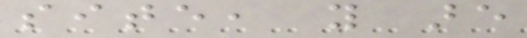site, you are
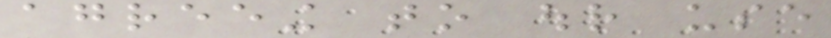agreeing to our use
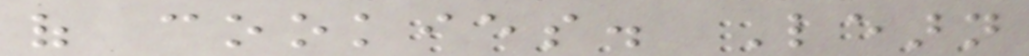of cookies. Learn
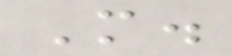More.
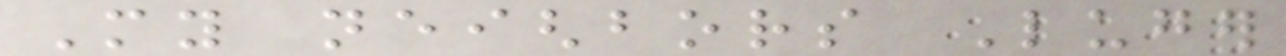My neighbors Luger
